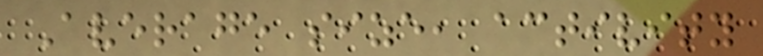Average size, activity
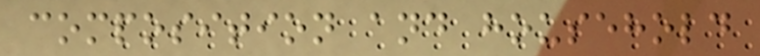composition and household
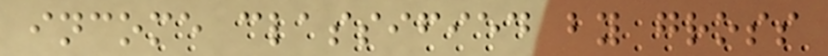income classified by gross
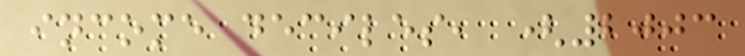income deciles, (2003
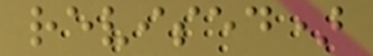revised)
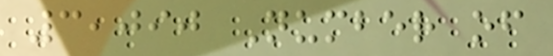3,090 Number of
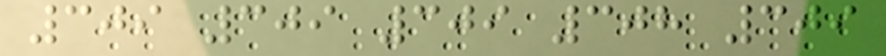309 309 309 308 309
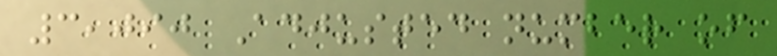3,090 Adjusted number of
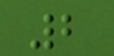2
